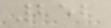252
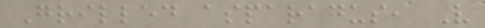Grilled asparagus, V
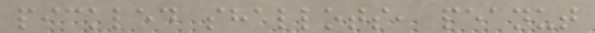pickled shallots, peanut
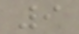9
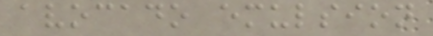avocado emulsion
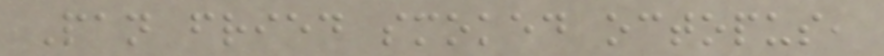Pan fried smoked octopus,
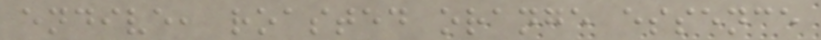endive, roasted orange essence
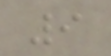9
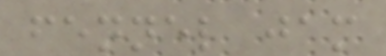fennel jam
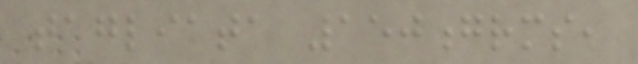tagliata 150grms,
